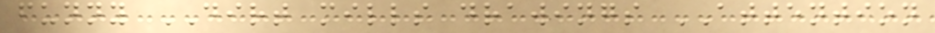funny DIRT mills drawings ATTENTION
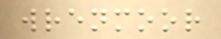wrenmoor
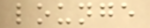lounge
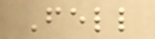Fell
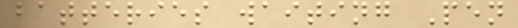batteries waiting Pen
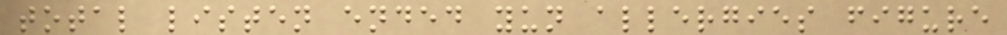total listen ended yun allergies figure
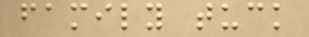family tuck
